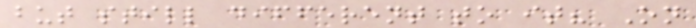but still different to it? On
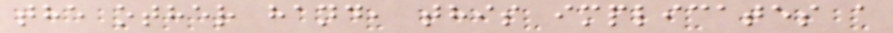the other hand, this implicates a
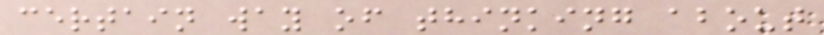certain way of thinking about
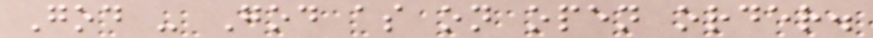God - God as on open order.
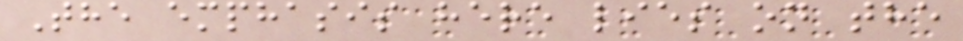The emphasis here lies on the
